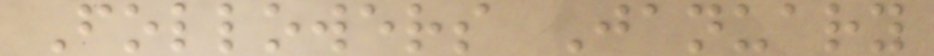Followers January
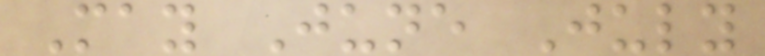May June July
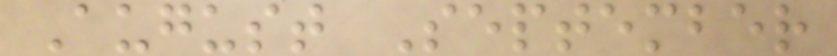August September
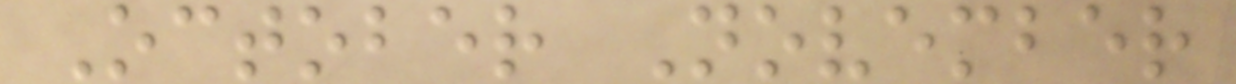October November
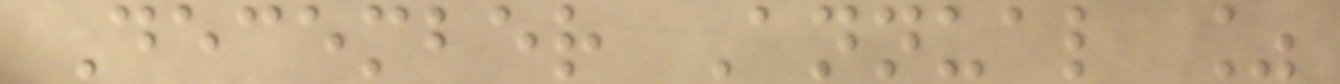December Annual %
